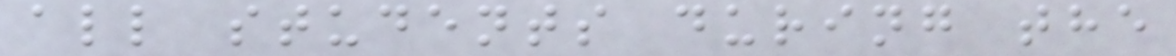all students during the
